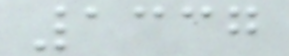1337
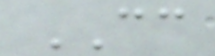CC
